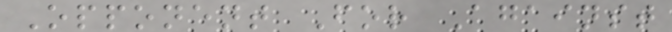Opponent For Against
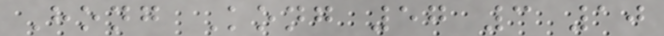Hong Kong 57 3 10
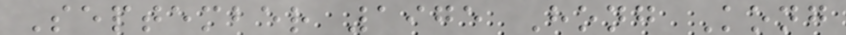September 1975 Hong Kong
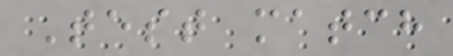Test match
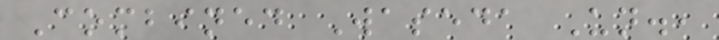Combined Waseda Un.,
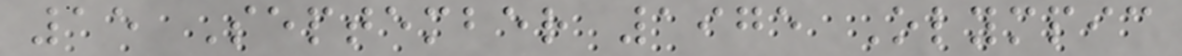15 September 1975 Olympic
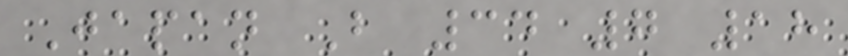Japan B 34 7 18
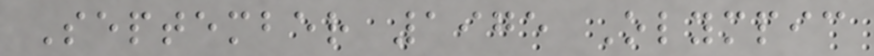September 1975 Olympic
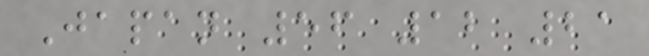Japan 56 12 21
